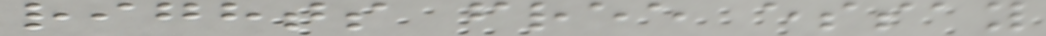rights free essay
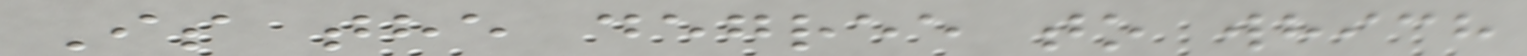Is the degree to which
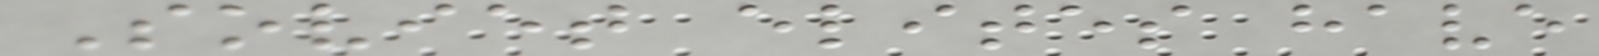Soviet elites have
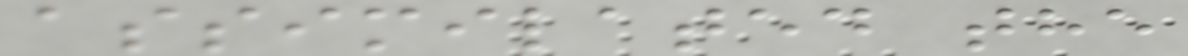assimilated the
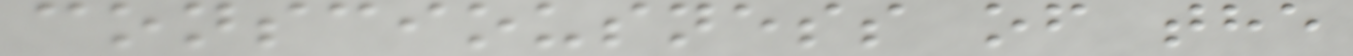consciousness of the
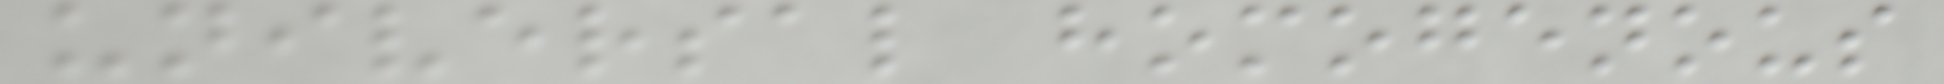universal homogenous
